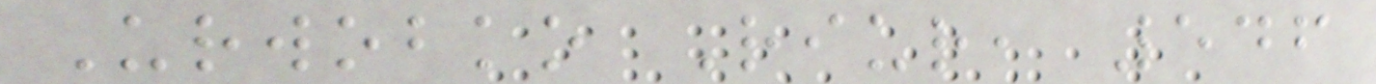Urwobko Riur, 546
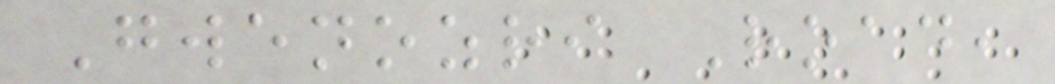Gwenozri Road,
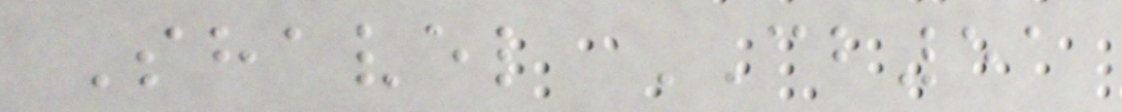Shavel CB51
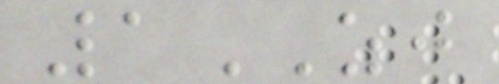1ZJ
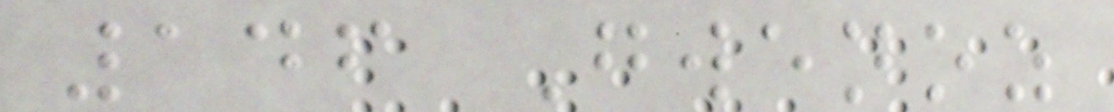146 Gwenoz
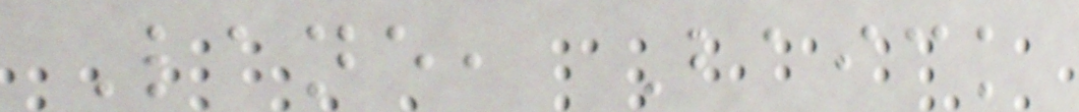Lane, Baick
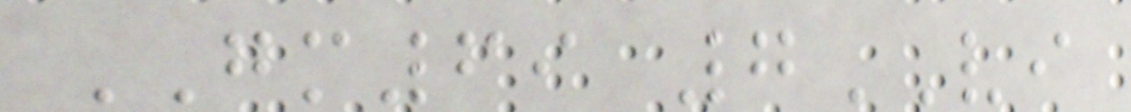GM69 7VI
